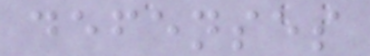defenses
